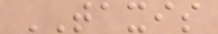TAXIS
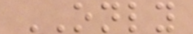ONLY
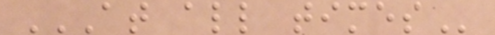AT ALL TIMES
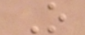O
